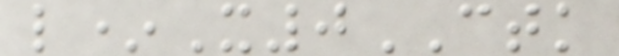l*X0CTK
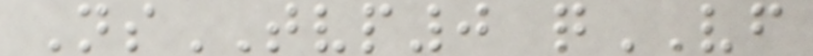NsTVP0 qVF
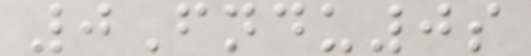0Fndu0s
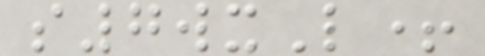s7wxL+
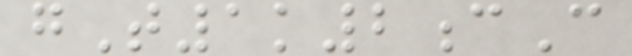gT1k2cC
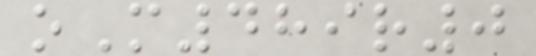oM489r0
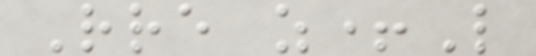Rre z+L
